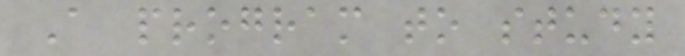A program to study
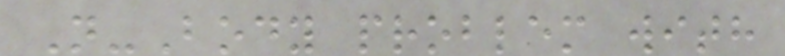N-Body problem with
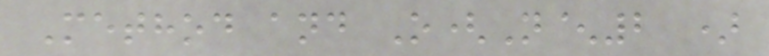Method and O(N^2 )
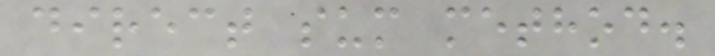direct sum method.
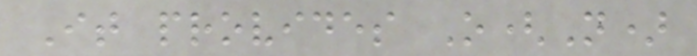It provides O(N)
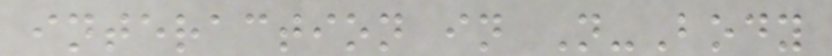interaction in N-Body
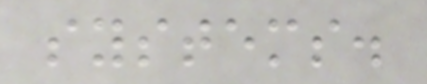systems.
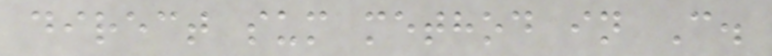direct sum method in C.
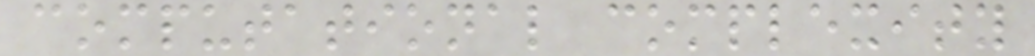computational complexity
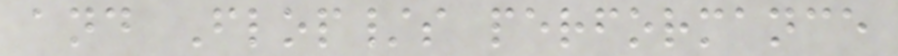and Flop/s performance
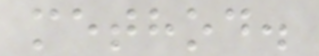method.
